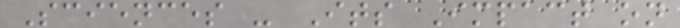Sciences - Its Impact on
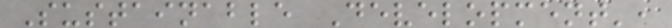Sustainable Development',
